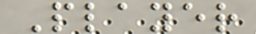Player
